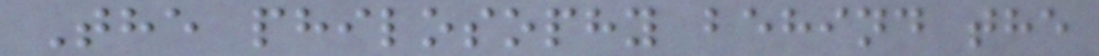The philosophy behind the
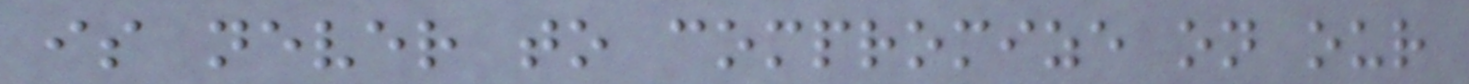is never to compromize on our
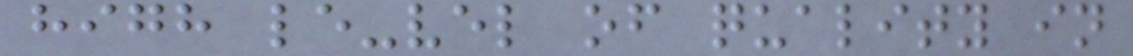high le-vel of quality in
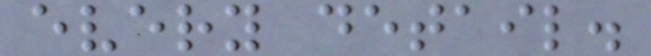every detail.
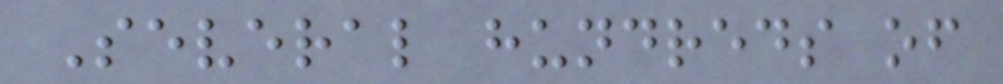Several hundreds of
